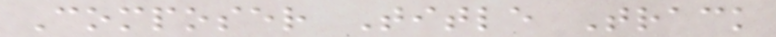Composer Title Track
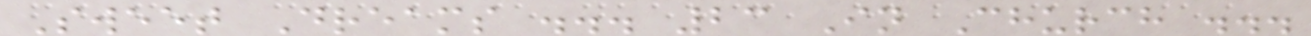Sweet Dreams ... 23 In Church ...
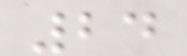24
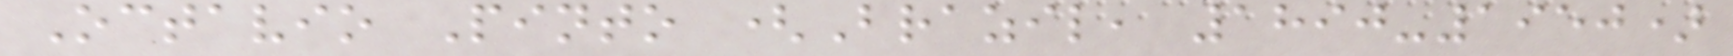Octavio Pinto (Brazil, 1890-1950)
